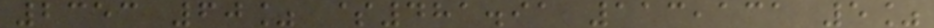2353 60% $481.91 113,131 5%
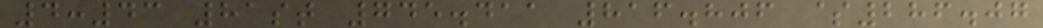4:43 81st 745.411 816.806 $286.07
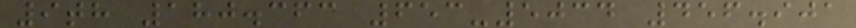9th 180.363 653-5034 456.901
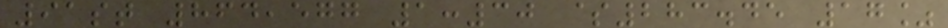91st 864,577 1:30 $283.45 17%
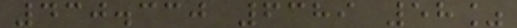430.330 6389 58%
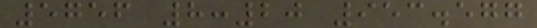5756 8:20 953.577
